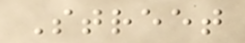Street
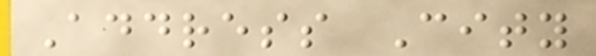Address City
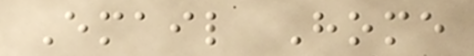Email Home
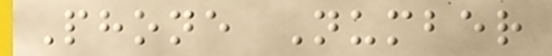Phone Number
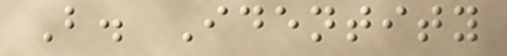B. Identity
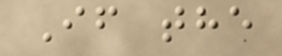If the
